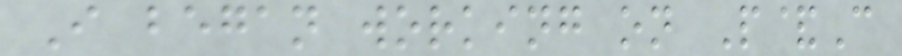I began working on P&C
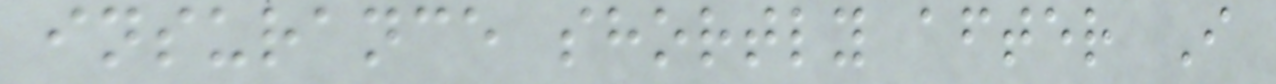insurance shortly after I
